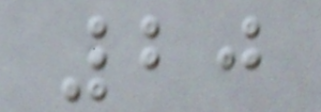20
